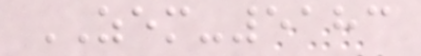ZEM-5183
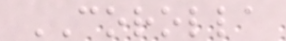COROLLA
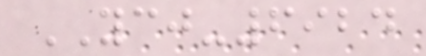YCJ-6924
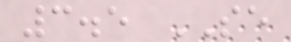3.5 SE
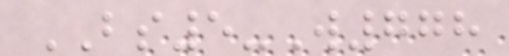BS5-W778
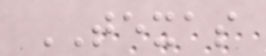TEXAS
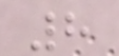8
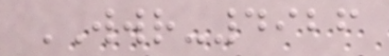WWR-4926
